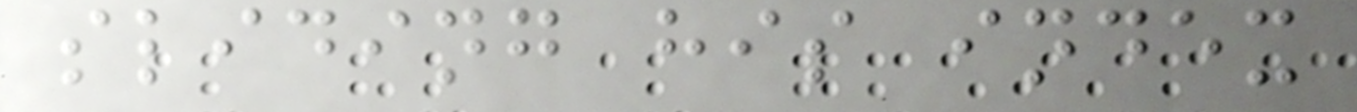sliding his index
